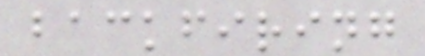backfiring
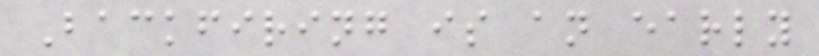Backfiring is an early
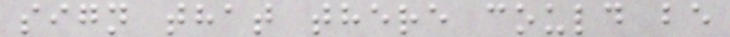sign that there could be
